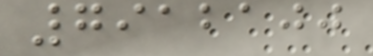7912100
